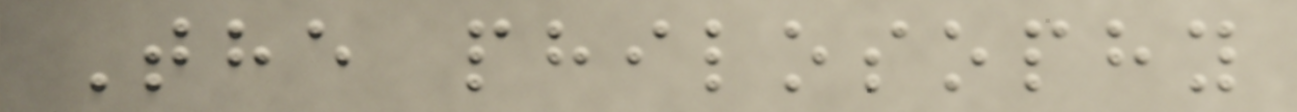The philosophy
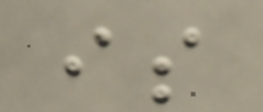is
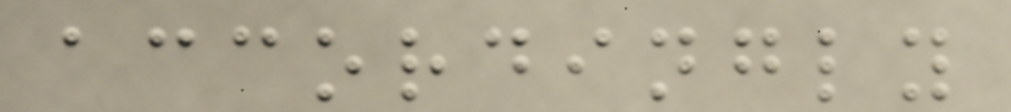accordingly
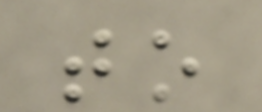to
